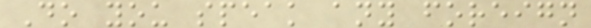Do you speak any foreign
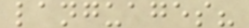languages?
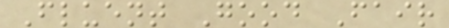Fluent Good Fair
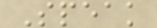Speak
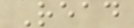Read
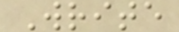Write
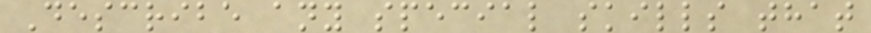Describe any special skills that
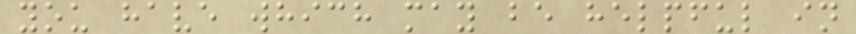you have which may be helpful in
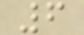6
